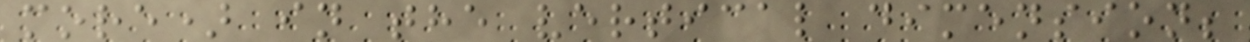more) in the vertical dimension;
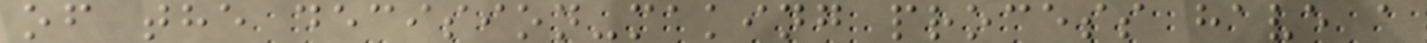of the decision-making process have a
